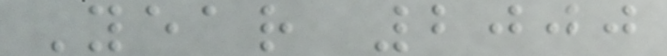Year 2000
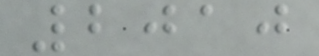2010
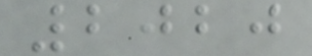2020
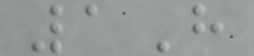1H
